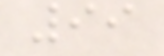99
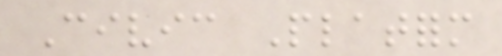Civic Platform
